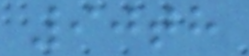90th
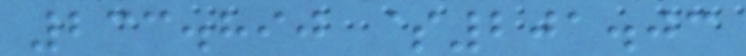233.890 $201.03
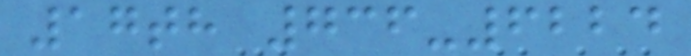17th 736-6224
